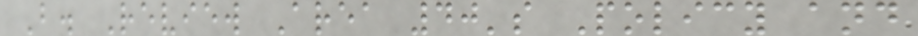B. Review Area 40's Policy and
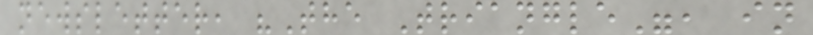newsletter, "The Triangle", in
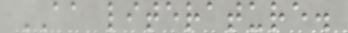AA literature.
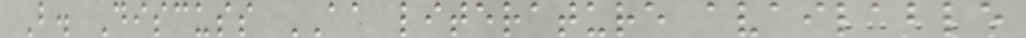B. Discuss AA literature available
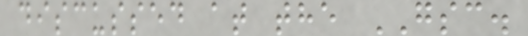discussed at the GSC.
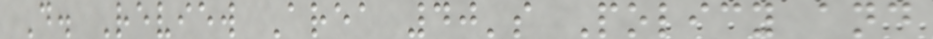D. Review Area 40's Policy and
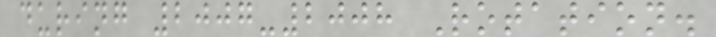during 2007-2008 Rotation.
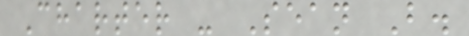Charter - Sean B.
